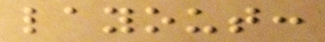layout:
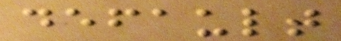default
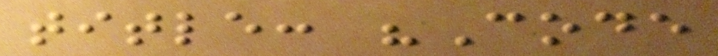title: "Code
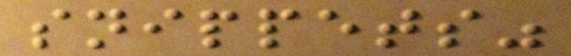snippets"
